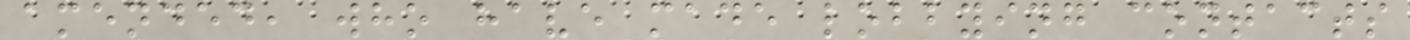amended, who have made lobbying contacts
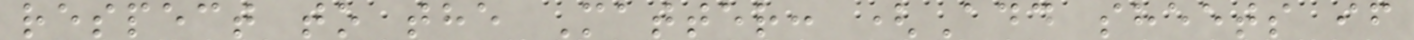respect to the Matter: (Add sheets if
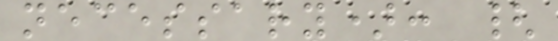necessary): {
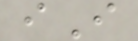iI
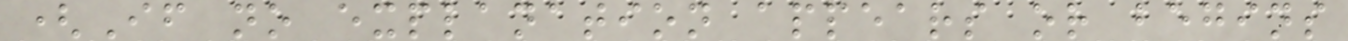(If no explanation appears or begins
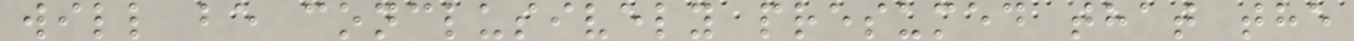will be conclusively presumed that the
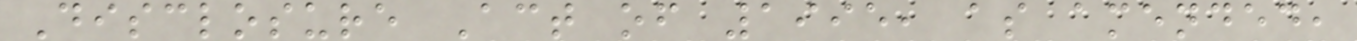Disclosure Act of 1995, as amended,
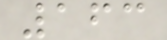163
